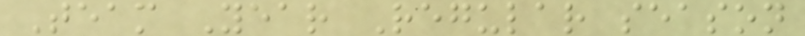Team Year Regular season
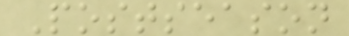Postseason
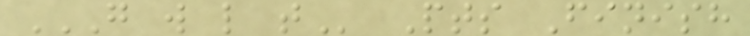G W L T Pts Finish
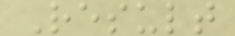Result
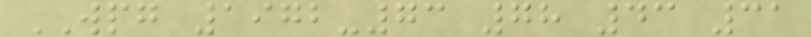WPG 1972-73 78 43 31
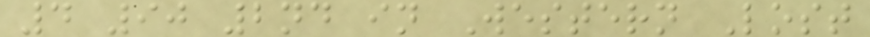4 90 2nd in Western Lost
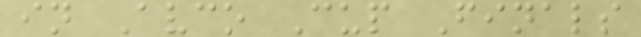in Avco Cup Finals
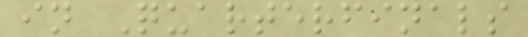in Quarterfinals
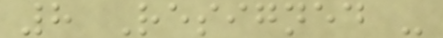8 Resigned -
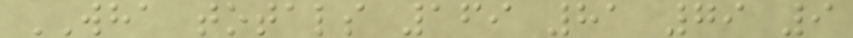WHA totals 169 81 79 9
